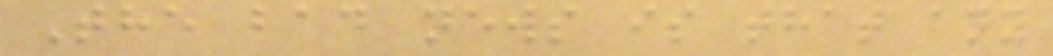The bad news is that any
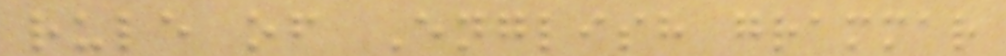rule of English grammar
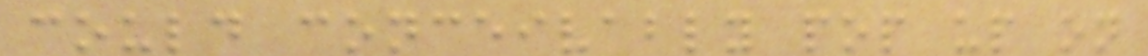could conceivably pop up on
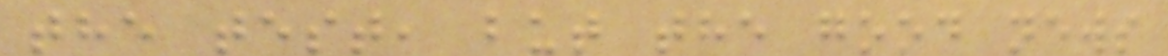the test, but the good news
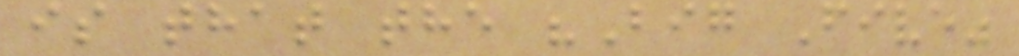is that the "Big Five"
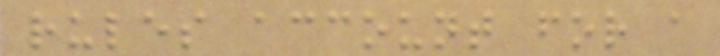rules account for a
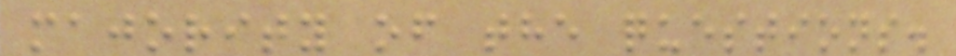majority of the questions.
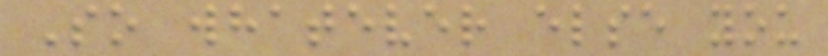So whatever else you
